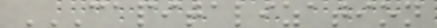CAPITALIZATION
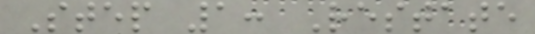Step 1: Restate
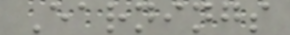Earnings
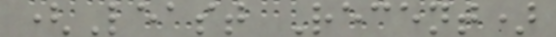(Least Recent)
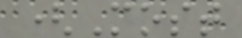(Most
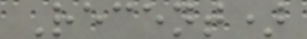Recent)
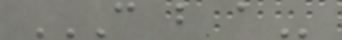C B A
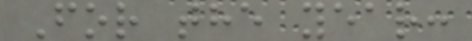For the year:
